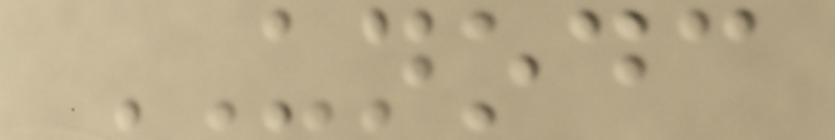UNODC
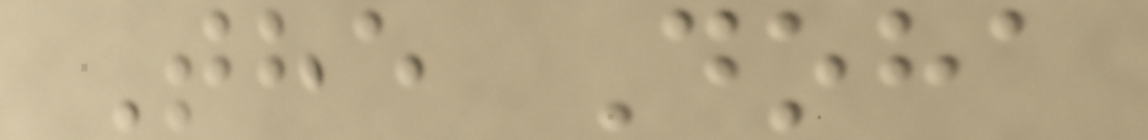The Doha
